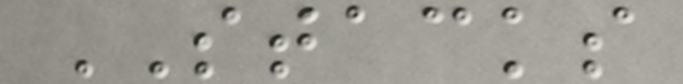STACKS
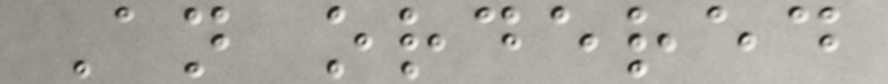An ordered
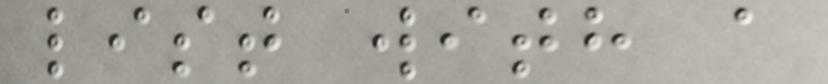list with a
